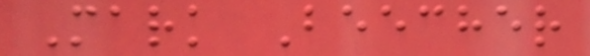Mark Beecher
